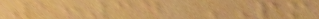1:34 PM
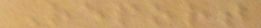Report
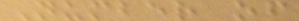Number of
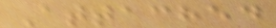Attached
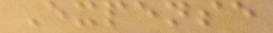Expense
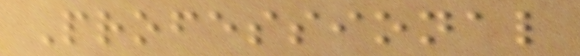Professional
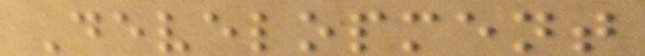Development
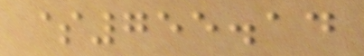$755.14
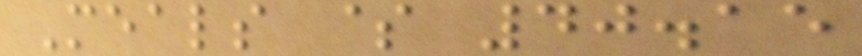Meals $ 40.15
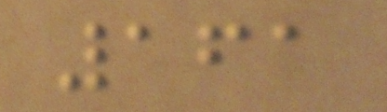161
